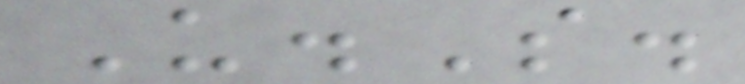U.S.
